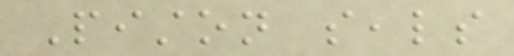Piston seals
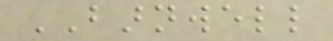BARNWELL
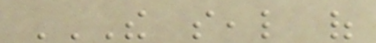THE SEAL OF
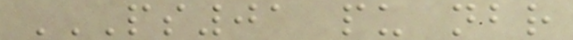PS01 PU NBR
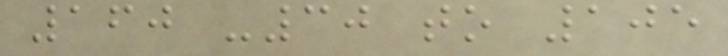160 -30 to 105
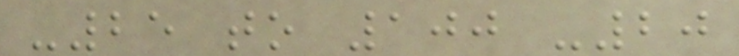-25 to 100 -20
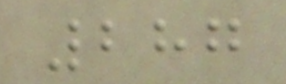287
